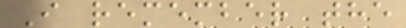I remember the
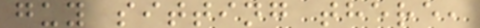guy sitting there,
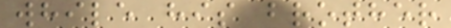while his brother
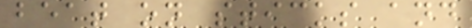beat on sticks and
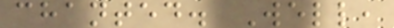chanted. Well,
